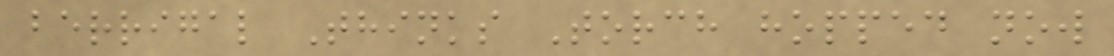berrigal Thinks Torch hopped now
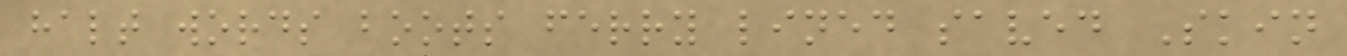halt words boots ferry lined saved Skin
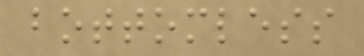bottomless
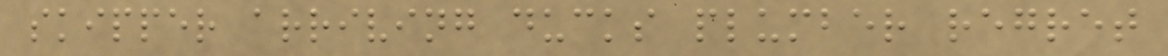skipper arriving ducks plumber regret
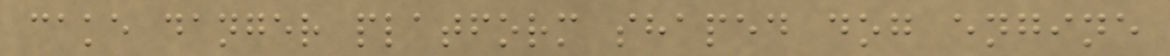cake danger platform shaped dog engine
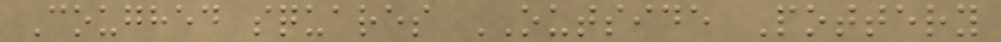Coughed squares OUTSIDE Pottery
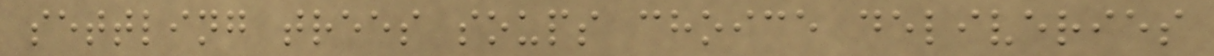settling trees soups choice deliveries
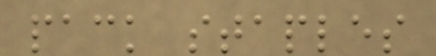pack staples
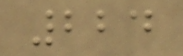224
